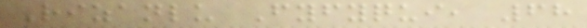Rizanlu Fyfyqui, 68
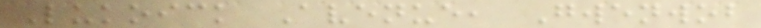Lukoick Avenue, Gwenwob
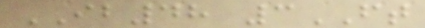IB48 3FT
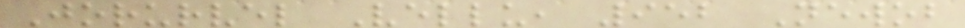Jorurvel Vellu, 952 Newob
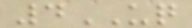4UQ
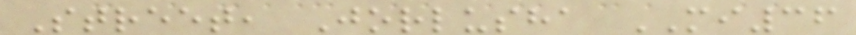Street, Jorlusha MI36
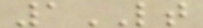1LT
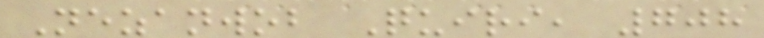Nezanwob Quiri, 708
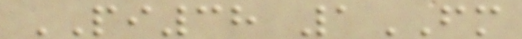PI38 1FM
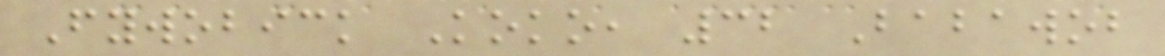Fywobick Koko, 32 Babawob
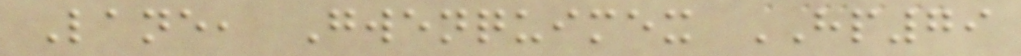Lane, Gwenquimex HP79
